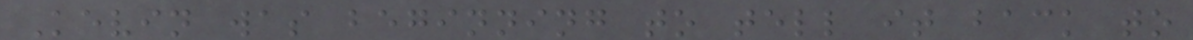Kevin was beginning to tell it back to
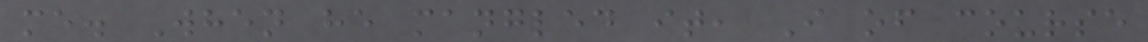me. When he mangled it, I of course
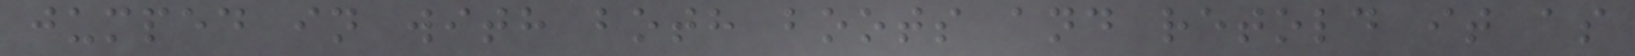jumped in with both boots and retold it as
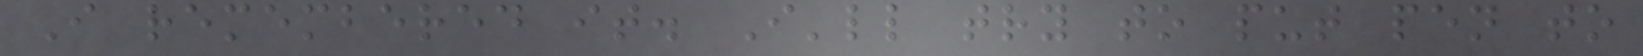I remembered it. I'll try to put pen to
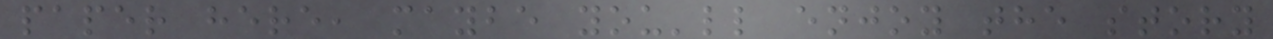paper here, maybe you'll enjoy the story
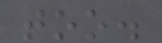too.
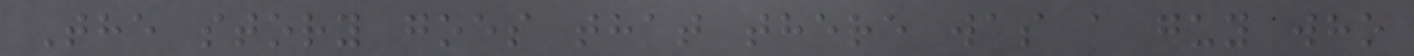The story goes that there was a guy who
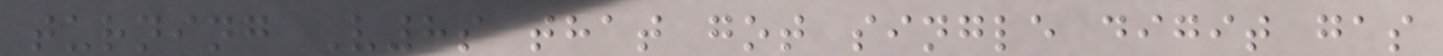turning V8s that got single digit gas
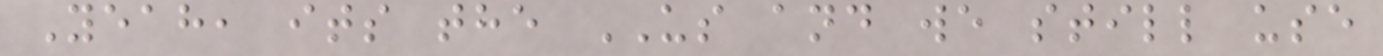Yeah, its the US and we still use
